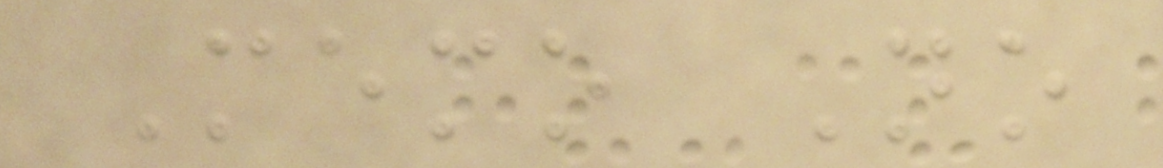Memo No
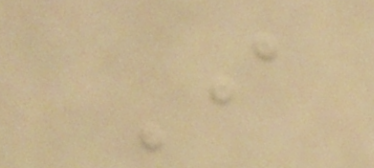I
